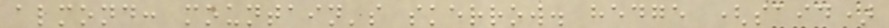almond: mountain's skerrow. hedge (said)
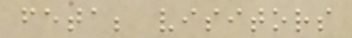feta; visitors
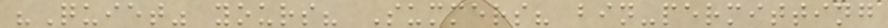"Quiet" yours? Summers? bin-permitting
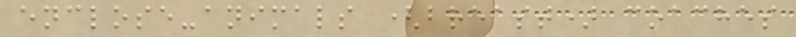enclose-animals (breast) coaches
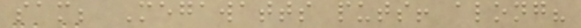sam; Megawatts puts! along?
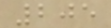205
